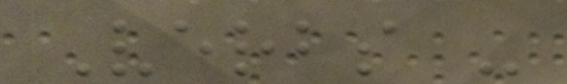Verbs -
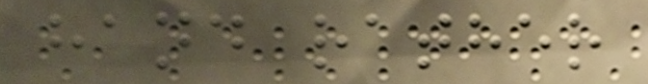hand rather
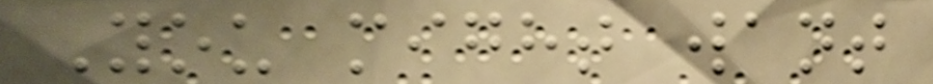You might want
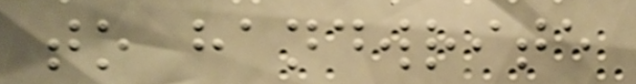to handwrite
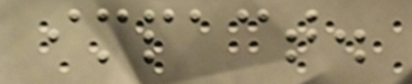impact.
